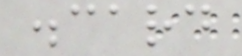.card
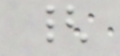{
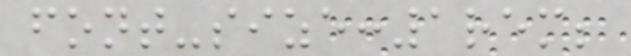font-size:1rem;
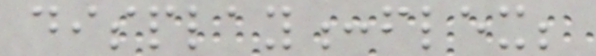display:flex;
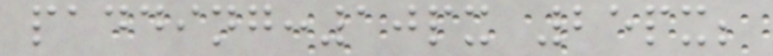padding:10px 25px;
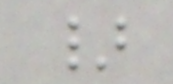}
